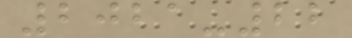2021-22
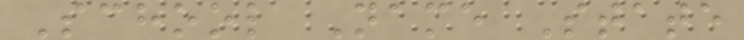School Name State
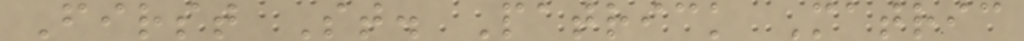First St. Patrick Matric
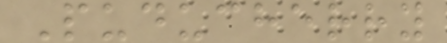Puducherry
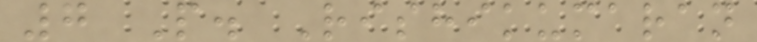7 P. Rishikumaran
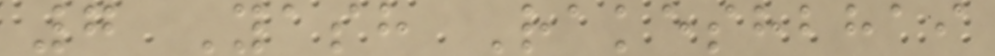7 Yash Rakeshbhai
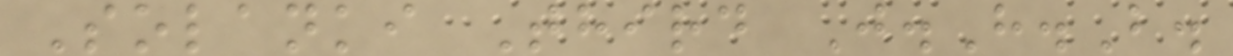Solanki Third J.H.B.
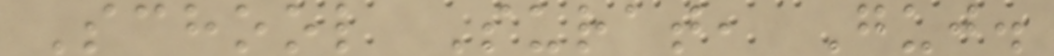School Surat, Guj.
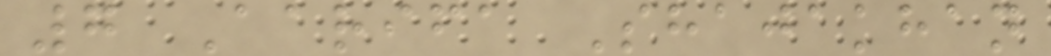7 Aarifa Shajakhan
